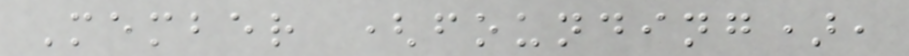Member (founding),
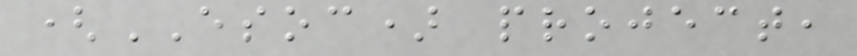(ESOC) project,
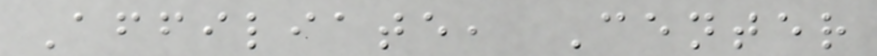Affiliate, Center
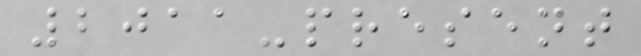2011-present
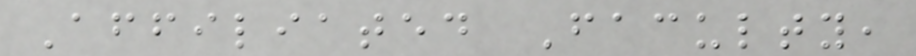Affiliated Faculty,
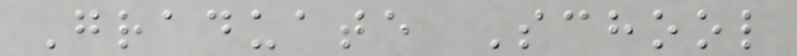Graduate School
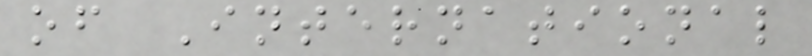of International
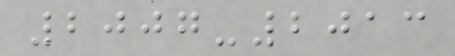2007-2013
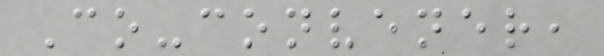Co-convener,
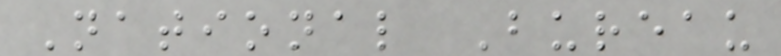National Bureau
